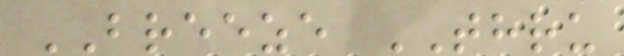BREEZE THRU
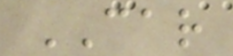CAR
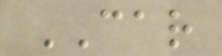CAR
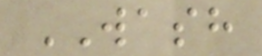WASH
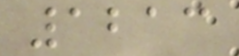1213
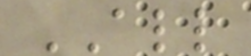ALL
